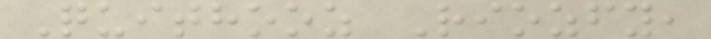Quithooz Riozfy,
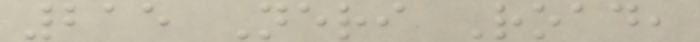215 Neri Road,
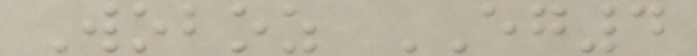Woboz EG4
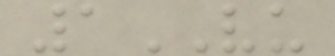1VU
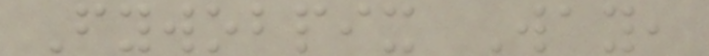Fywobpix Way,
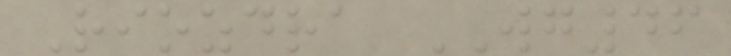Riozdra WG46
